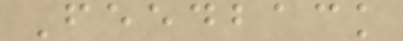Feedback
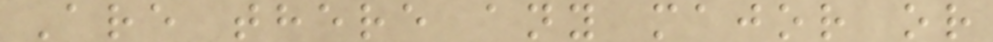Are there any major or
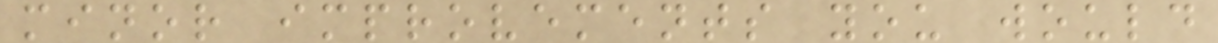minor improvements you would
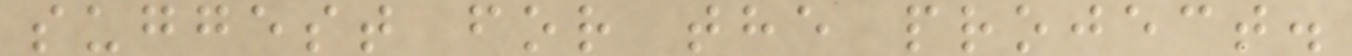suggest for the project.
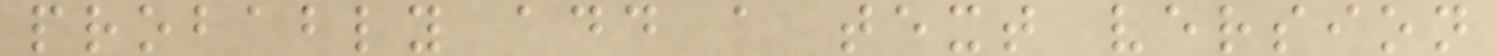probably add a text version
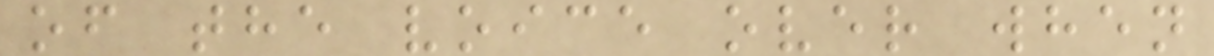of the voice over when
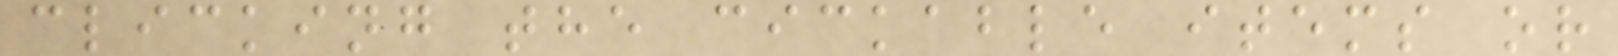clicking the cickable items or
